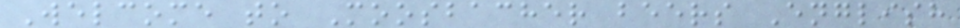Welcome to Moosbacher beers English
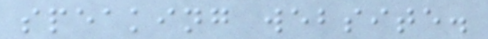speaking website.
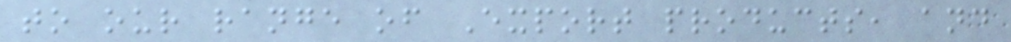to our range of Export products, and
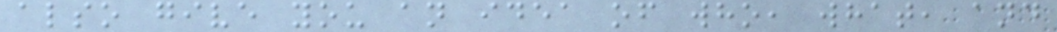also give you an idea of who, what, and
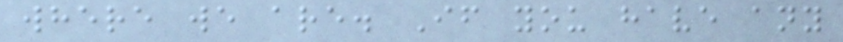where we are. If you have any
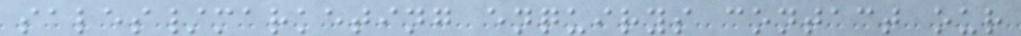sales/marketing enquirys contact our
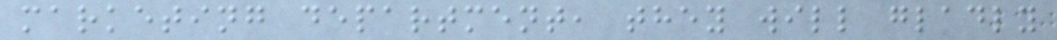marketing department, they will gladly
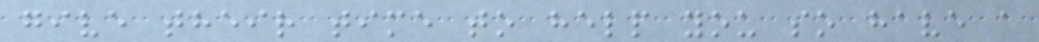give their time to help you so have a
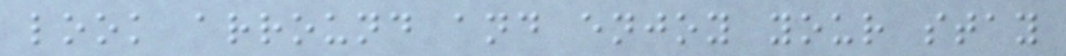look arround and enjoy your stay
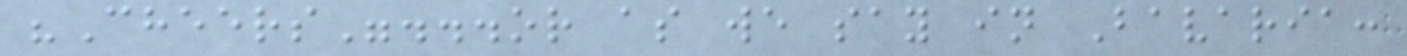"Cheers"...or as we say in Bavaria:
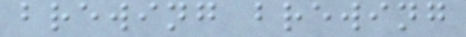brewing brewing
